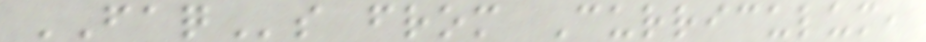FAQs from Curriculum,
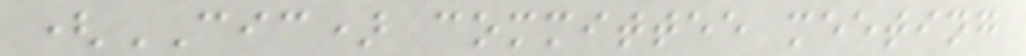(CIC) committee meeting
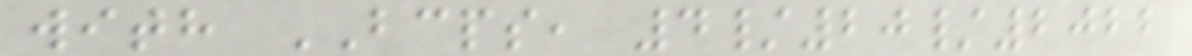with BCPS, 4/20/2022
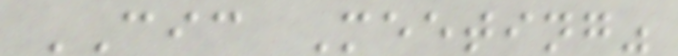CIC Meeting"
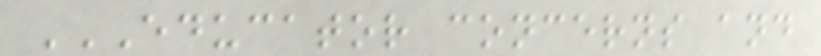EDUCATOR CONCERNS AND
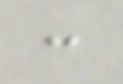:
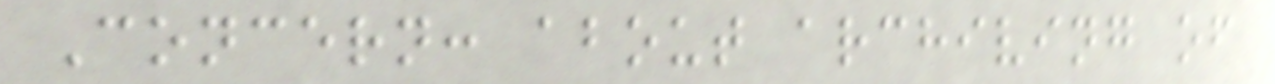Concern: about archiving of
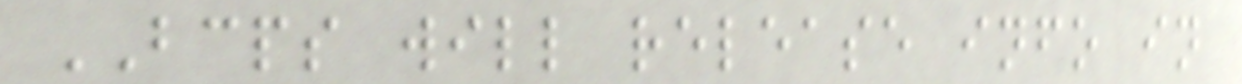BCPS will release info in
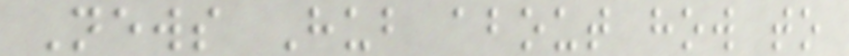News Hub about how to
